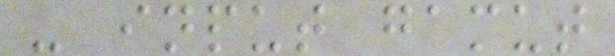- input gamut
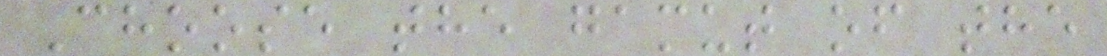Choose the gamut of the
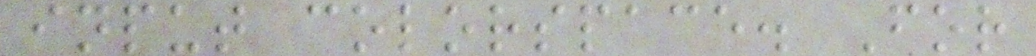input colorspace. For
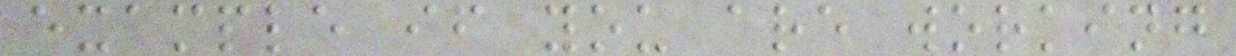example if you are working
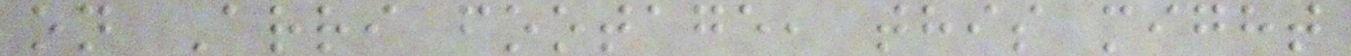on Arri footage, this might
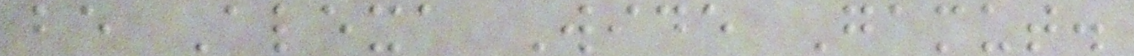be Alexa Wide Gamut.
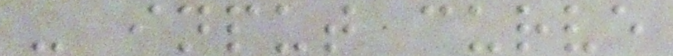- input curve
